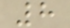8
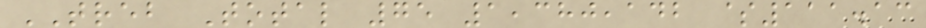TREB Total 75 1,380,142 $111.13
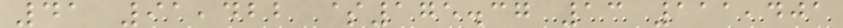41 91,422 $175.37 13 111,401
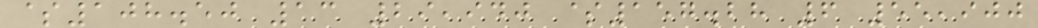$108.50 13 29,940 $157.28 6 55,900
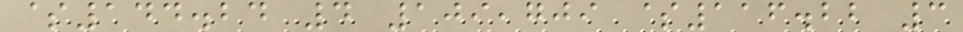$144.24 4 109,709 $116.22 3
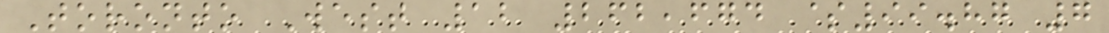Toronto West 12 262,674 $99.87 7
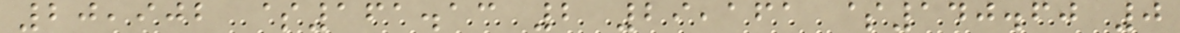20,902 $161.13 2 29,161 $140.60 0
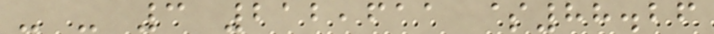- - 3 212,611 $88.26
